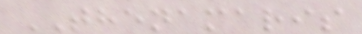THENAMARIS
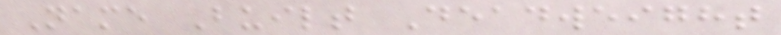Name Built Deadweight
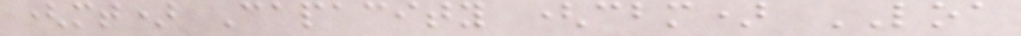(mt) Capacity (cbm) LOA
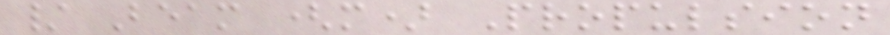/ Beam (m) Propulsion
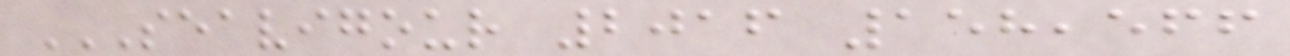SEAVIGOUR 2016 158,566
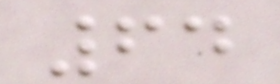64
